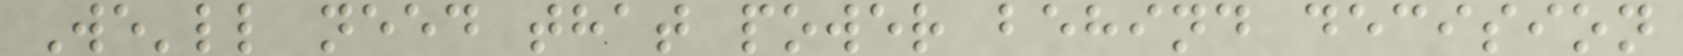We'll need that power behind decision
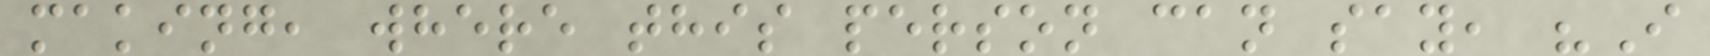making, where this person can say, "I
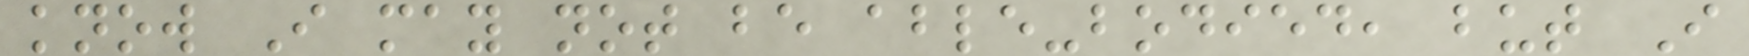know I may not be able-bodied, but I
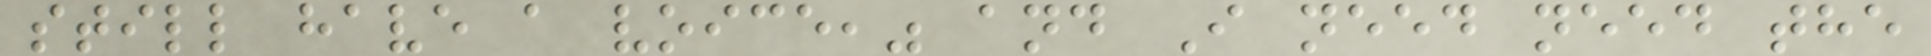still have a voice," and I need need the
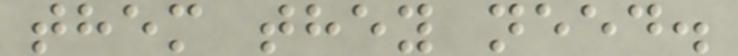them they need.
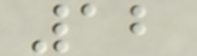12
